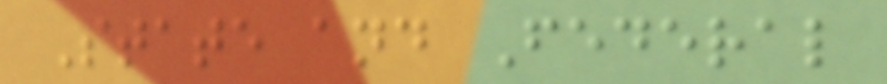State and Federal
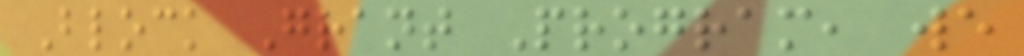Block Grant Program, we
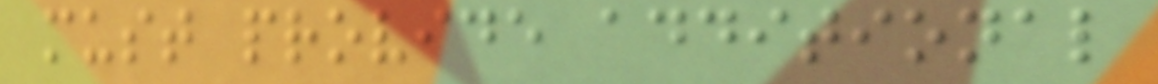must provide additional
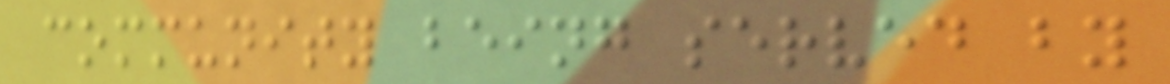community being served by
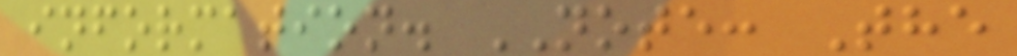information. NOTE: The
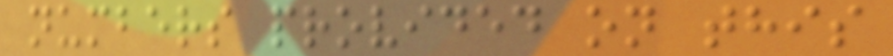numbers provided on this
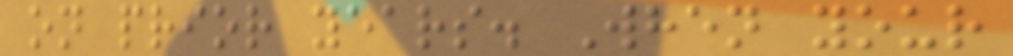on prior years. When your
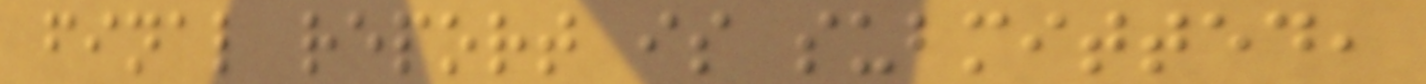final report is submitted,
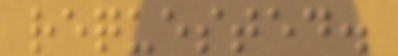requested.
